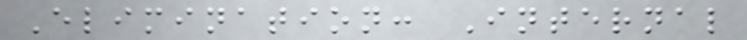Elimination: Internal
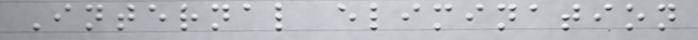Internal elimination
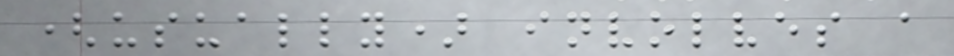(usually) involves a
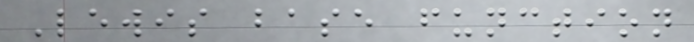Lewis base function
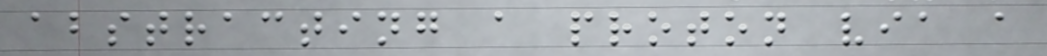abstracting a proton via a
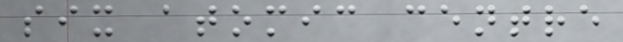six atomic centre
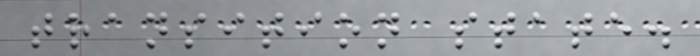transition state.
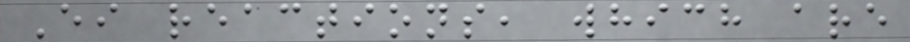Ei reactions, which are
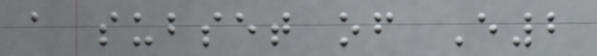a subset of E2
